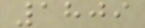1809
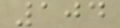104
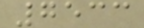7533
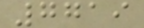7719
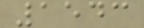1543
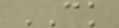CK
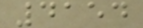4154
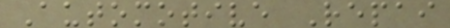Automotive Repai
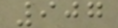907
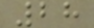28
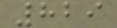829
